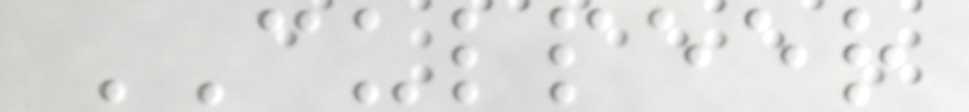CULPEER
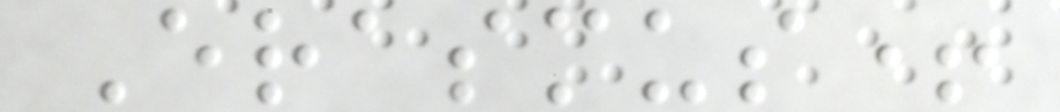Erasmus+
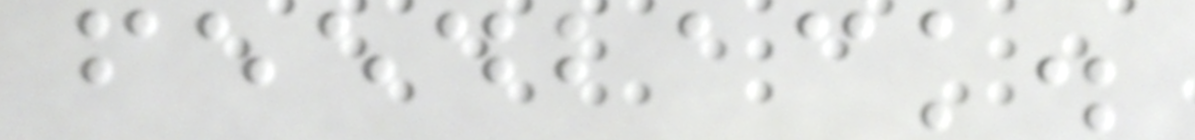feedback.
